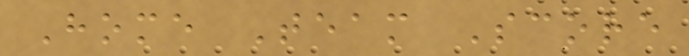Home Team Score
